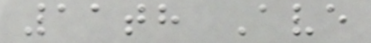11th Ave
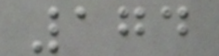174
